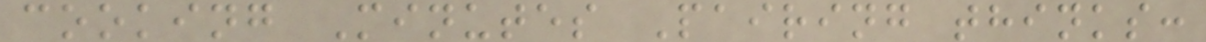cooking Minutes Pairing thinks:
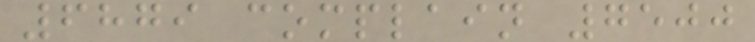6879 complain 7500
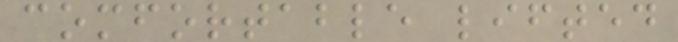comfortable lifted
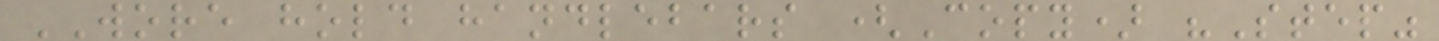WORE hold handlebars (Copy) "Step"
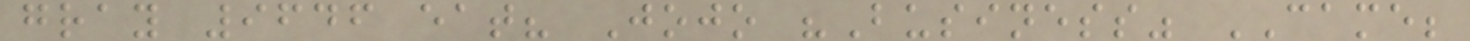gray 9646 eat? Jojo "Business" CAME;
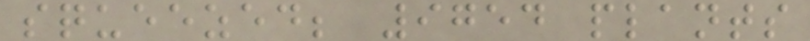squeezed; 9754 plants
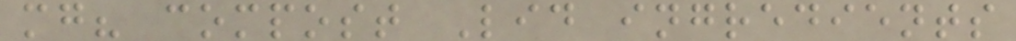mg? compost Lid ingredients
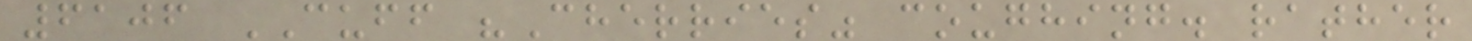6106 CUFF "Cherries" coughing. rather
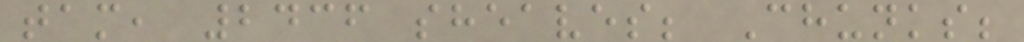tam, 2436 sheaves; Chunks;
